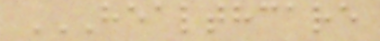HEALTHCARE
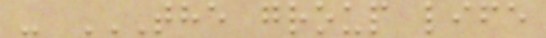- THE GROUP LIFE
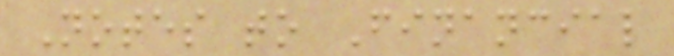Notes to Financial
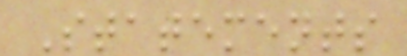Statements
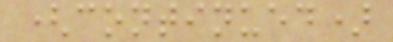(continued)
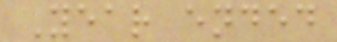Year ended
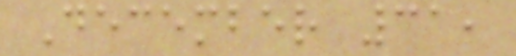December 31,
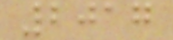2017
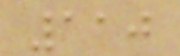110
